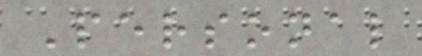Personal
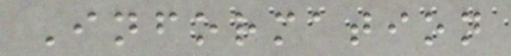Information
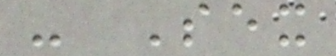- Sex
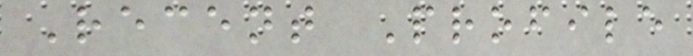Recent Profile
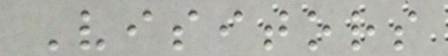Visitors
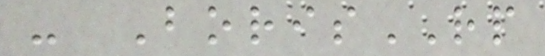- BorisRP
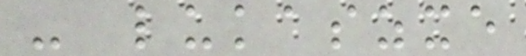- lukaszxe
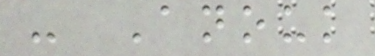- Anouk
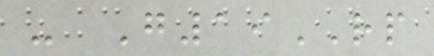- G19RP
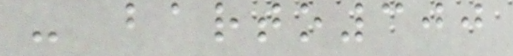- barto300
